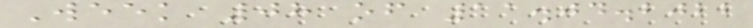Week 08 of 11.04.2022
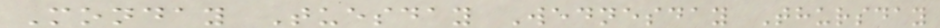Monday Tuesday Wednesday Thursday
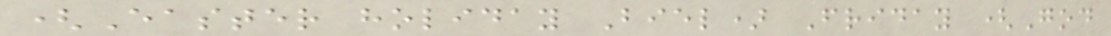(Easter holiday Biel) Friday (God
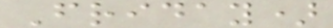Friday)
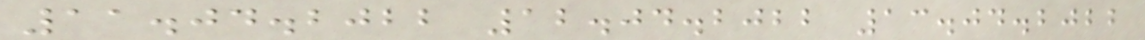11.04.2022 12.04.2022 13.04.2022
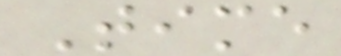Time
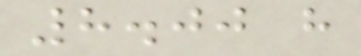8.00 h
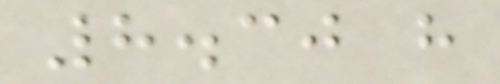8.30 h
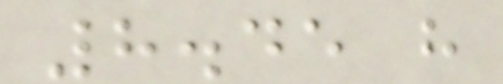8.45 h
